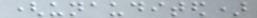(unaudited)
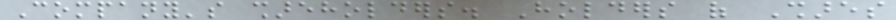Company's shareholders. Holders of Shares
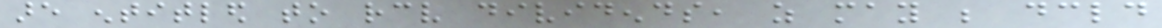are entitled to receive dividends, as may be declared
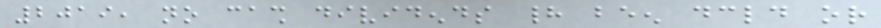2019, no cash dividends had been declared or
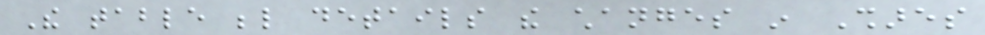The table below details the changes in Shares
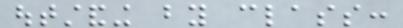outstanding by class:
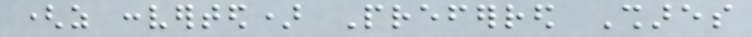(as converted) Preferred Shares
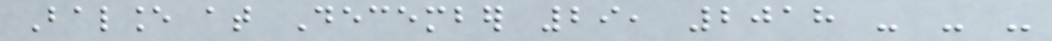Balance at December 29, 2018 - - -
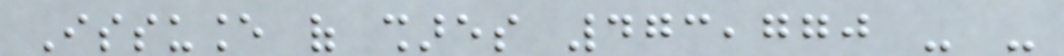Issuance of shares 473,770 - -
